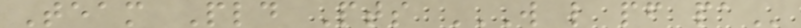Team Pld Pts W L PF PA
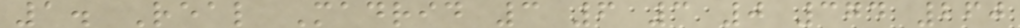1. Real Madrid 3 6 3 0 374 260
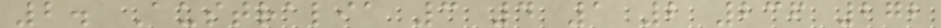2. Australia 3 4 1 2 236 272
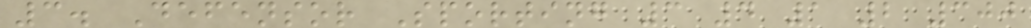3. Defensor Sporting 3 4 1 2 300
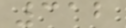312
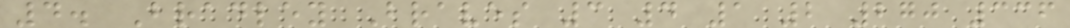4. Bradley Braves 3 4 1 2 270 336
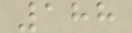188
